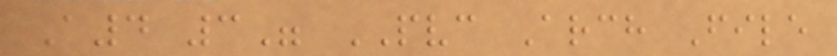A4 3" PVC Arch File
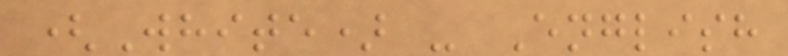(White) - English
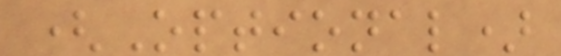(Optional)
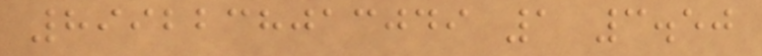8992238013049 1 3.50
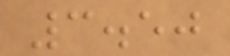3.50
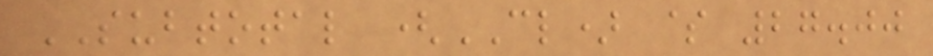SUBTOTAL (CL) $ 27.00
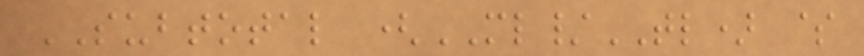SUBTOTAL (ML/TL) $
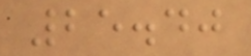25.40
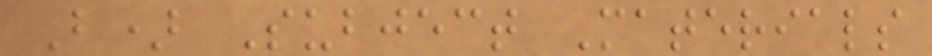B) Subject Materials
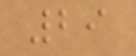29
